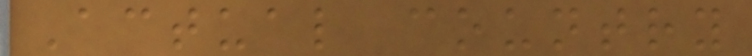Actual country
